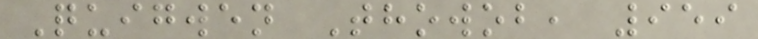Quigwen Thowob, 959
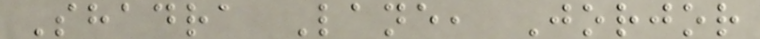Shadra Lane, Jorjor
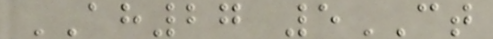AH27 5CT
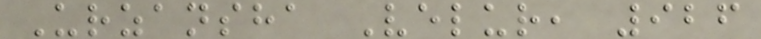Urzansha Velur, 926
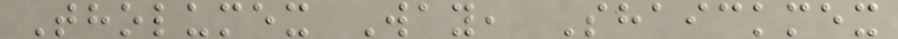Tholumex Way, Shaickmex
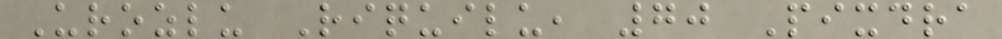Urozlu Riquilu, 70 Pixdra
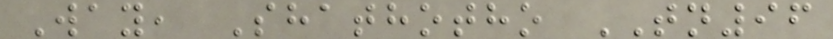Way, Shathotho TN96
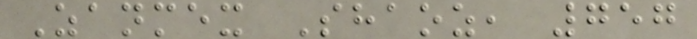Zanmex Shaoz, 757
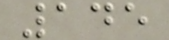145
